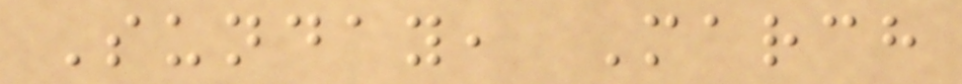Sunday, March
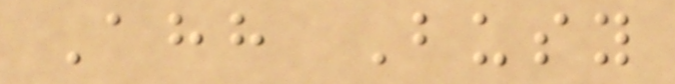Ahh Busy
